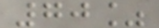70%
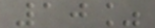10%
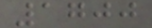1700
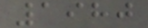1980
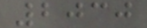2030
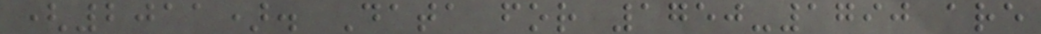(2011). Data for 1750-1790 are
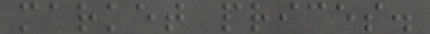market prices.
